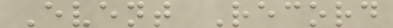Event Record
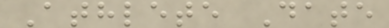Athlete Date
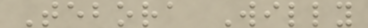Tebora Willy
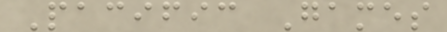Pacific Games
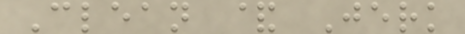Clean & Jerk
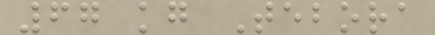67 kg Tebora
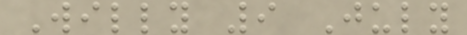Willy 9 July
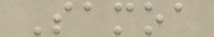Samoa
